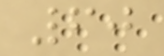60
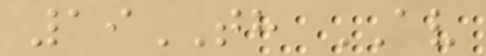19TH AV
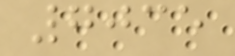7035
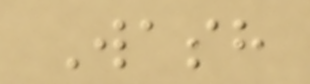Wash
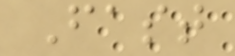Fast
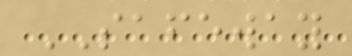SAFEWAY
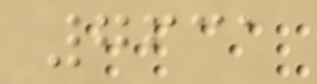7631
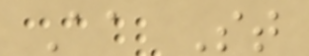Aa St
